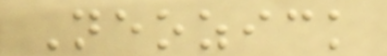Neozick
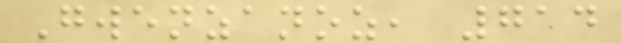Gwenzanoz, 714
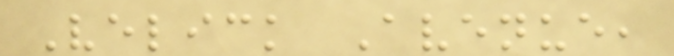Velick Avenue,
